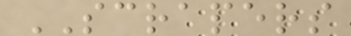SCRAPERS
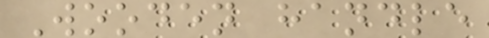Wooden handle
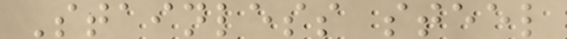Stainless steel
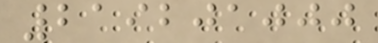219201000
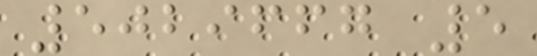5029667 5
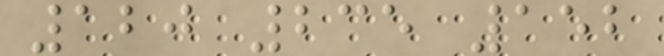120 235 152
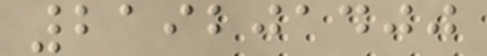219201400
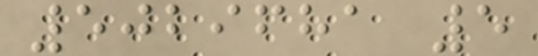5029681 5
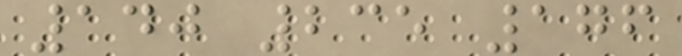140 235 176
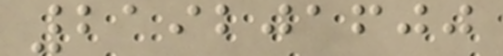219201600
